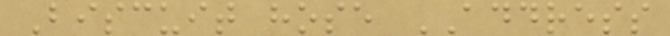Biscuit hose ADDRESS
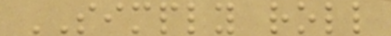SIMPLY roll
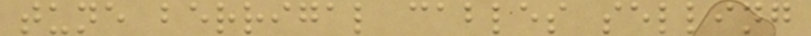tune berrigal cables selling
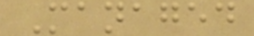Managed
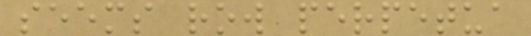seems row perpetua
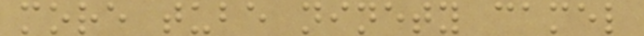more tube ninety camel
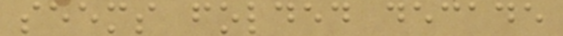seems folded decade
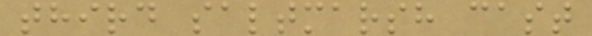third saltmarsh cast
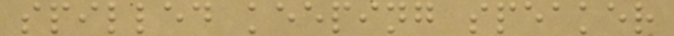spilled keeping speaker
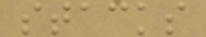stacks
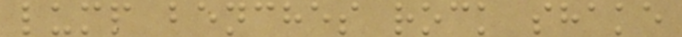lump benches rock shake
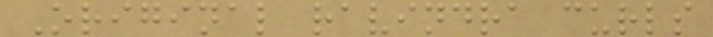Original ravindra curls
